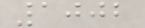1002
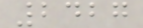2427
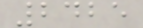2425
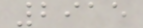2915
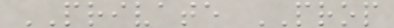PRIVATE PROP
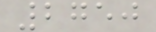2750
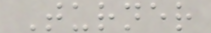Turner
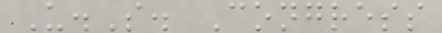U.S. Congress
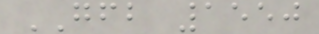GFB 1550
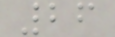26
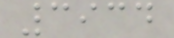3934
